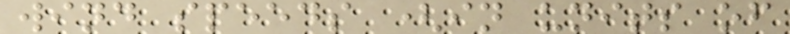wind speeds (in units of
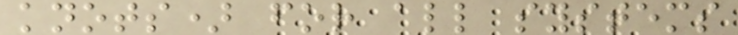knots) for all systems
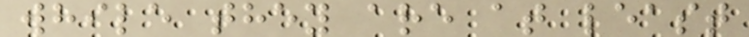while they are at least
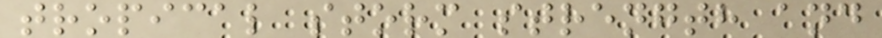tropical storm strength and
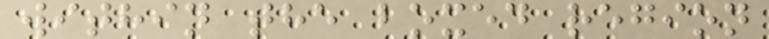within the boxed region
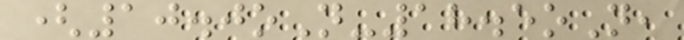(10.0oN-18.5oN,
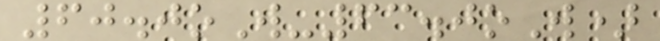60.0oW-63.0oW)
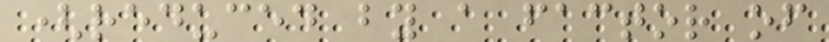(reduced by a factor of
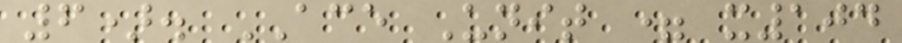6). ACE Unit = x104
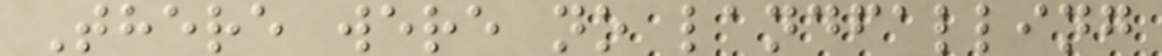There were no landfalling
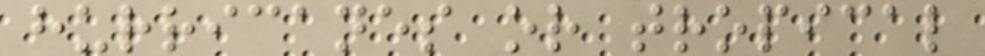hurricanes or tropical
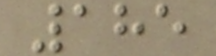185
